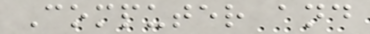Computer and
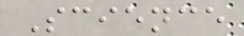Science
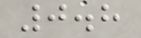0.8
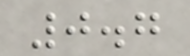0.7
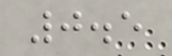0.5
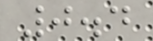0.4
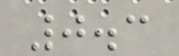0.3
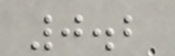0.2
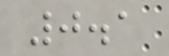0.1
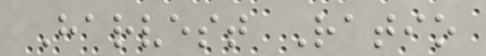Harvest Ratio
